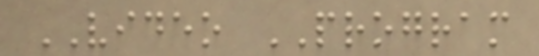VIDEO PROGRAM
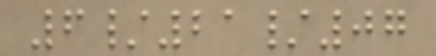6/21/07
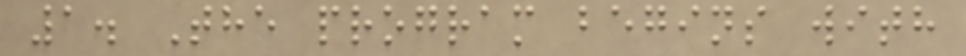1. The program begins with
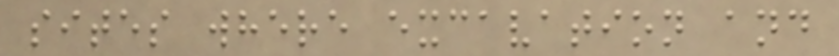sites where excavation and
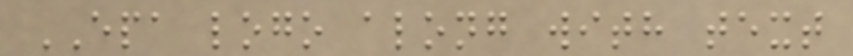EPA logo along with text
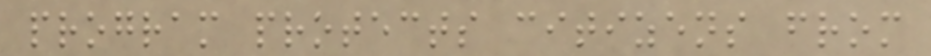program protects citizens from
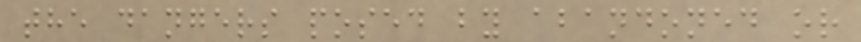the dangers posed by abandoned or
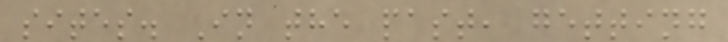sites. In the past, getting
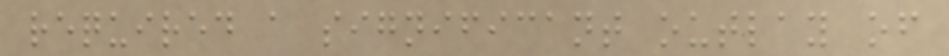required a significant outlay of
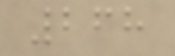268
